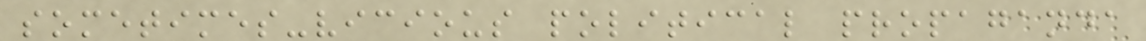sometimes-vicious political propaganda
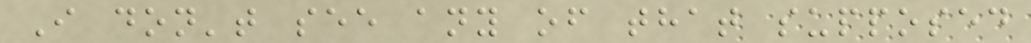I don't see any of that supposed
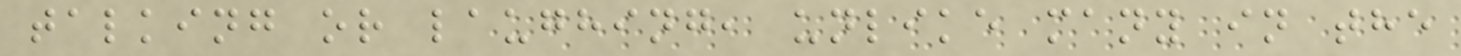talking or laughing, unlike many in the
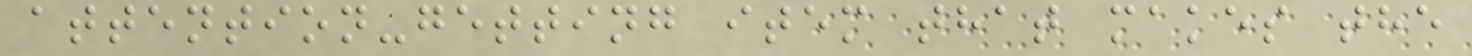attention-getting item that makes the
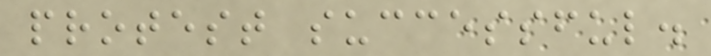protest successful.
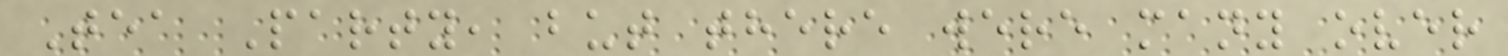Tea Party, but there were many over
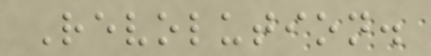Revolution.
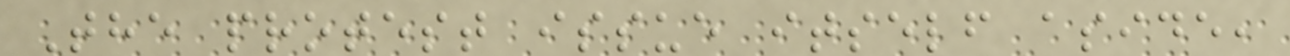The protest issue itself aside,
